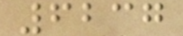6237
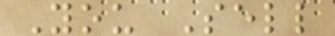You Sell
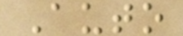Auto
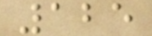125
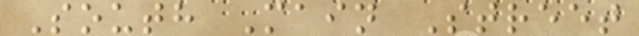South Main Street
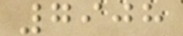7908
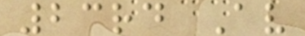23rd Av
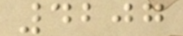4207
